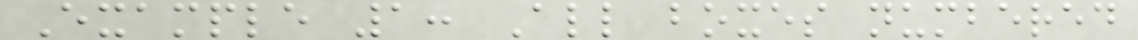Example 1: All boxes numbered
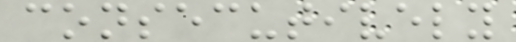consecutively
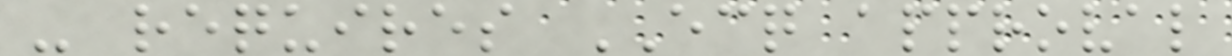- requires ECQ approval
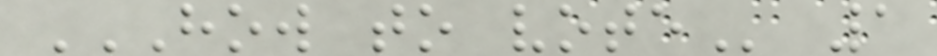HOW TO VOTE 1
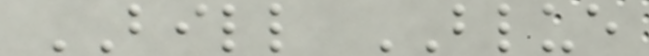BILL BLUE
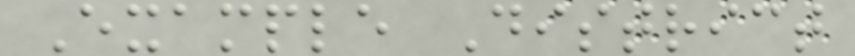Example District
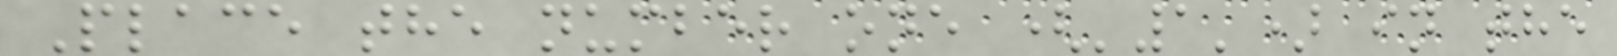Place the number one ('1') in the
